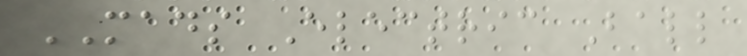MADS Electric Ball
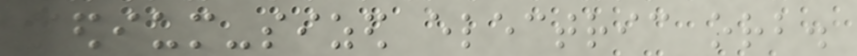medium-sized electric orb.
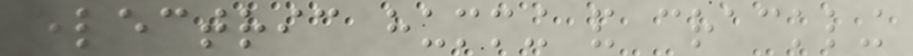electric humming and crackling
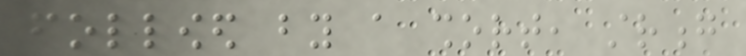followed by a short, strong
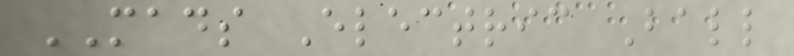MADS Electric Ball
